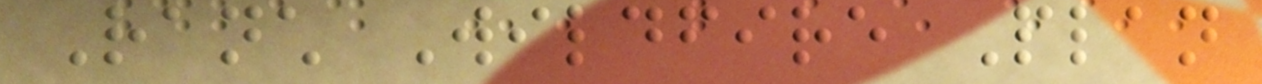Ranch Wildfire Plan
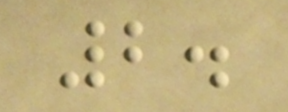2.
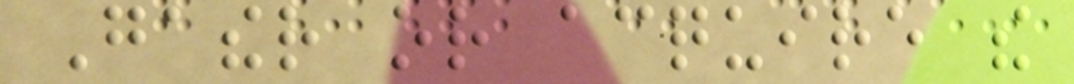Gather or acquire the
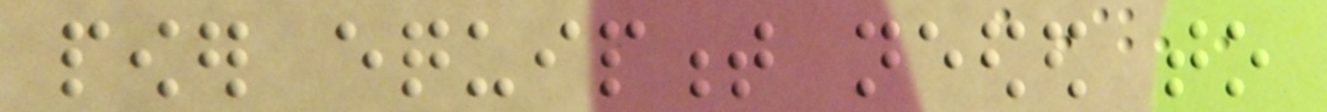power equipment needed to
